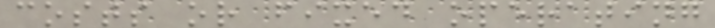costs or fixed operating
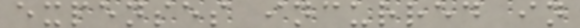expenses incurred in
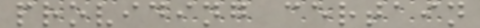providing certain
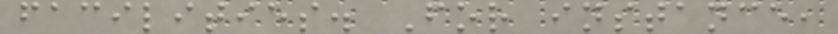facilities. For instance,
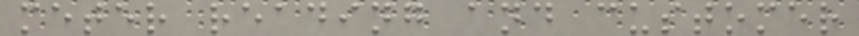meter reading and customer
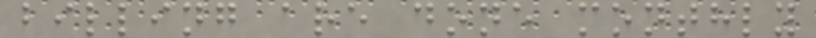billing are done monthly
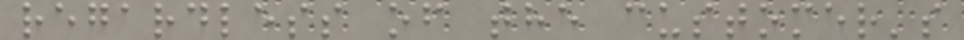regardless of the customer's
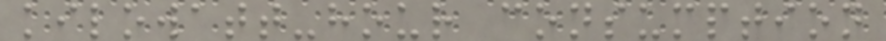kilowatt-hour consumption
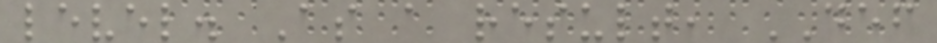level. As a result, DEF
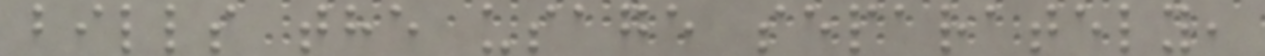bills the usage separately,
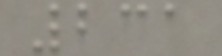231
